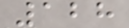128
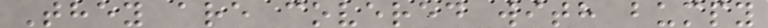They are covered with bumpy
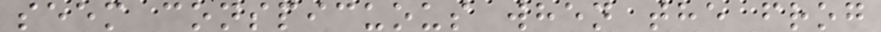seem conspicuous when the frog
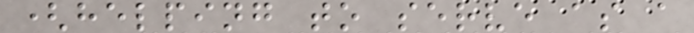(helping to serve as a
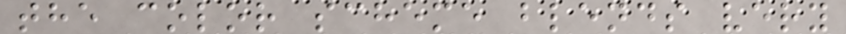the color scheme blends very
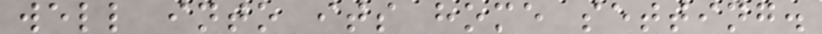well into its home setting.
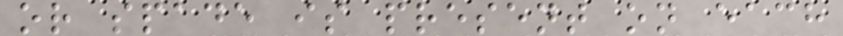or spade is present on each
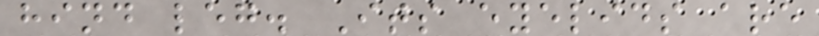hind leg. Its eyelids are
